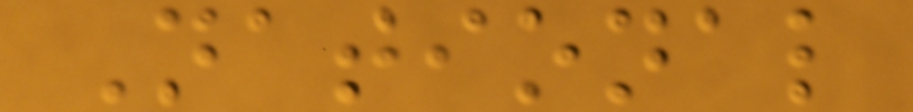National
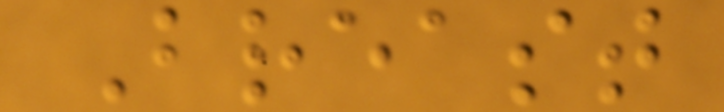Breast
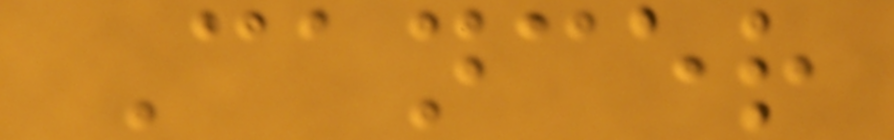Cancer
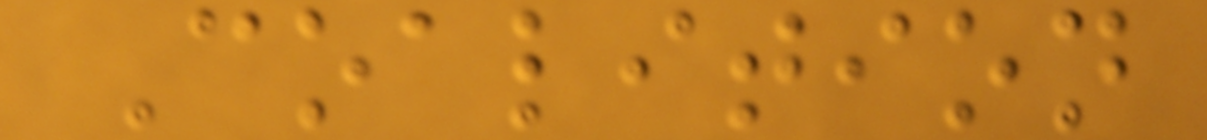Coalition
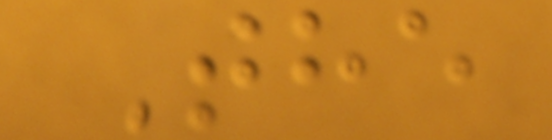The
